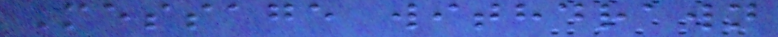Message withdrawn
